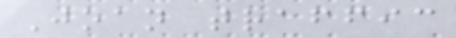Joan traffic
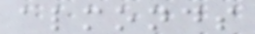almonds
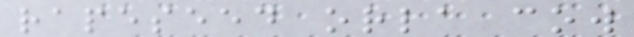rapeseed orla cow
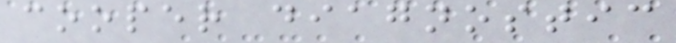cooper diagnostic
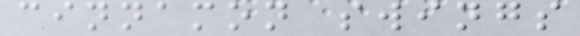cinnamon swings
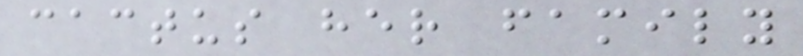cactus her family
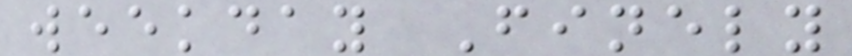weekday Finely
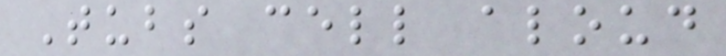Tubs cell aloud
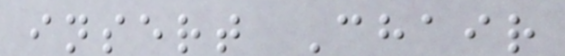insert Chair
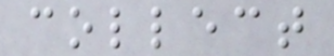collect
